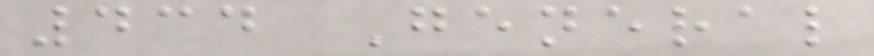434 General
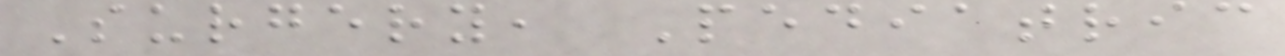Surgery, Pediatric
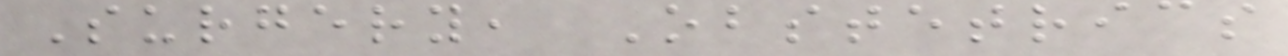Surgery, Obstetrics
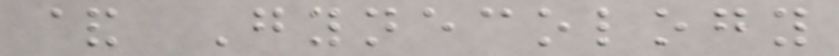& Gynecology
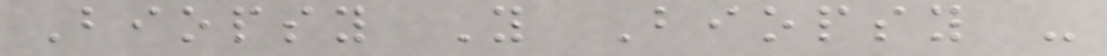Biopsy Y Biopsy -
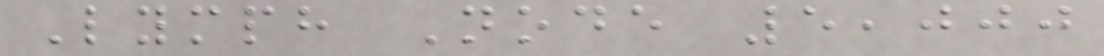Lymph Node 5,000
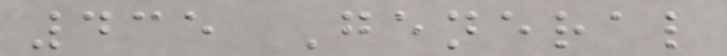435 General
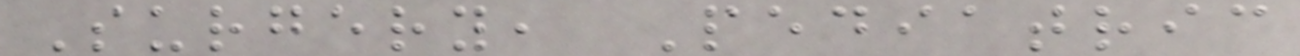Surgery, Pediatric
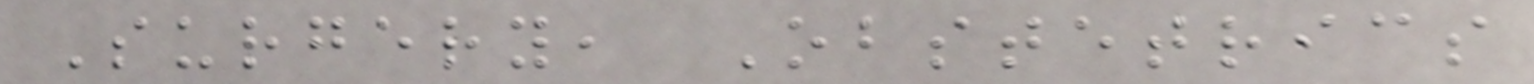Surgery, Obstetrics
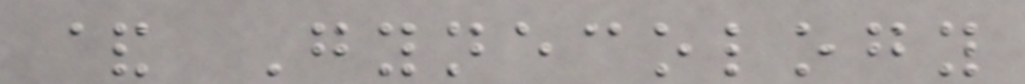& Gynecology
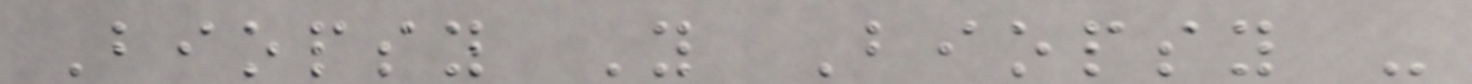Biopsy Y Biopsy -
